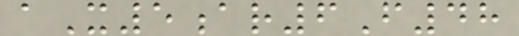aX5ar6F48
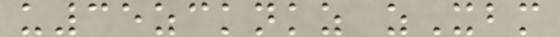u35zcknkz zXbm
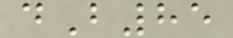dB85
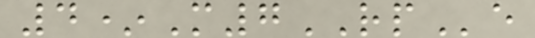4*M7RPe
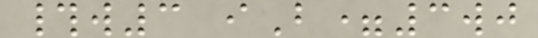#w3 iB=3wj
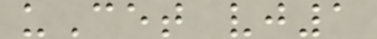uCet vj1
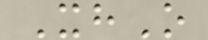XhO
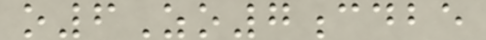o6Zo7cdbe
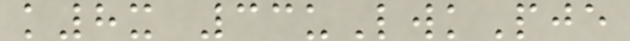k8x 33uLwkPje
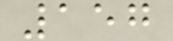157
